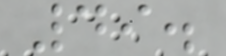49.
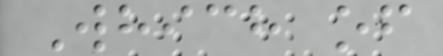Which of
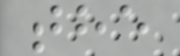the
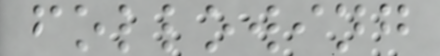following
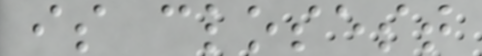is closest
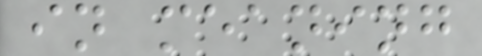in meaning
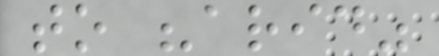to "arid"
